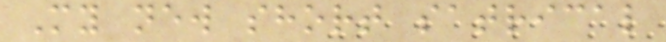My new short satrical
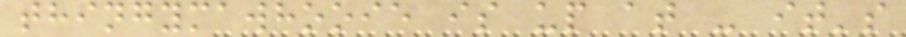thingymawhooie is up at - it's
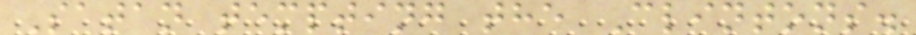Satan tempting the Clintons.
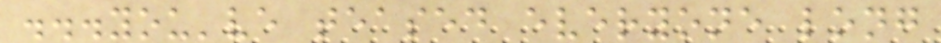...you've teased everyone long
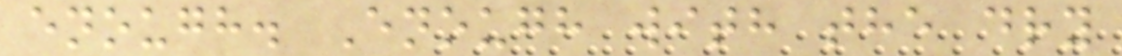enough. Enough with the dry
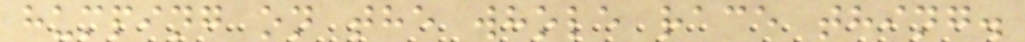humping on the whole race thing.
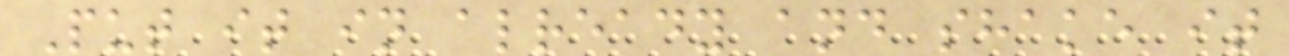Put it in already and shake it
